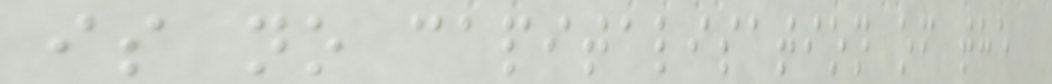is no capitalisation of the
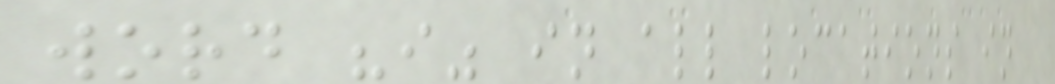word "i" in all locations in
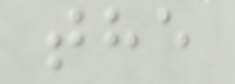the
